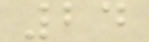24
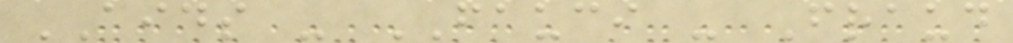AIDS - FAUCI - Fraud
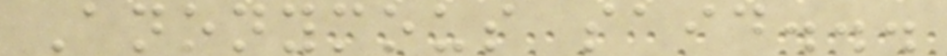Anonymous said...
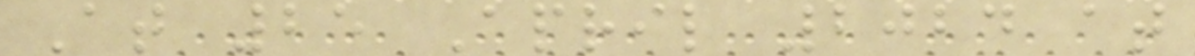At 25 April 2024 at
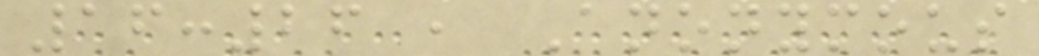16:26 , Anonymous
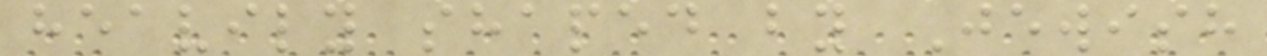heavily shaped by Jewish
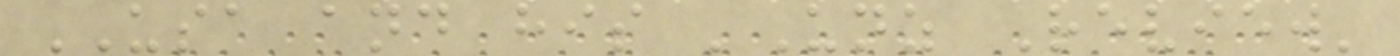USA and his 'Unz Review'
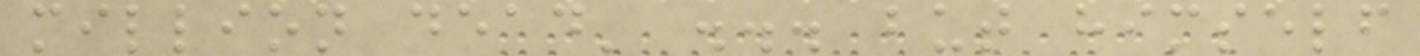million dead' ... but himself
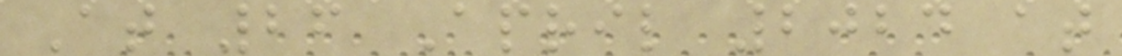At 26 April 2024 at
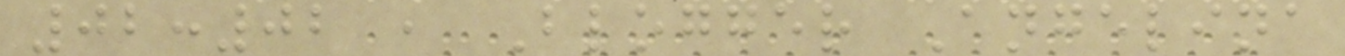02:02 , Blogger Angelina
